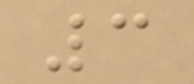3
